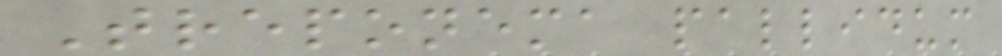Treponema pallidum
